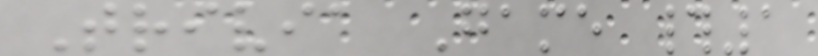Trivia Game #1
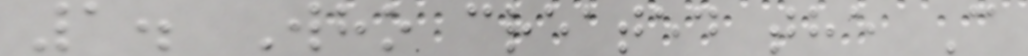1. Who created the C
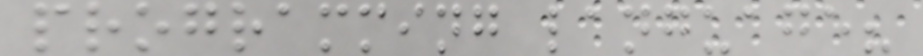programming language?
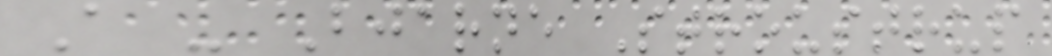A - Bjarne Stroustrup
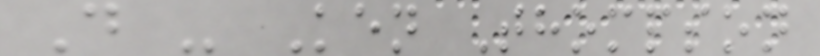D - Ken Thompson
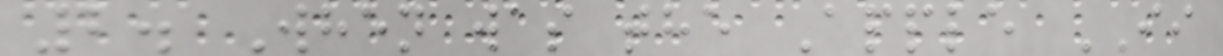2. When was the Apple II
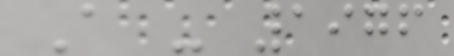A - 1976
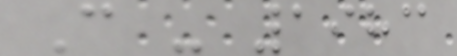C - 1983
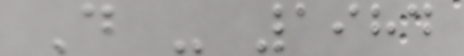D - 1984
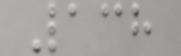138
